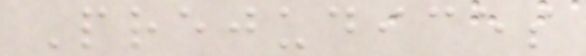Prejudices
